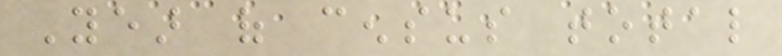Year of census total
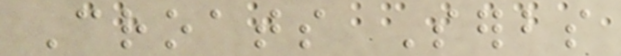Croats Serbs
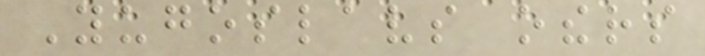Yugoslavs others
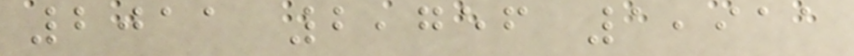2011 2,756 1,911
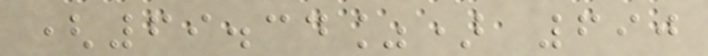(69.34%) 690
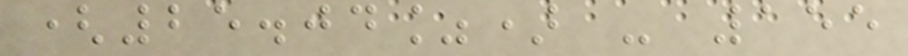(25.04%) - 155
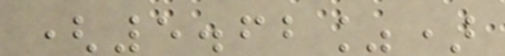(5.62%)
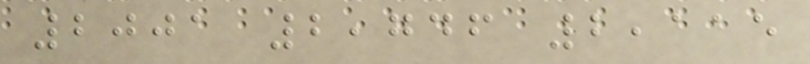2001 2,746 2,115
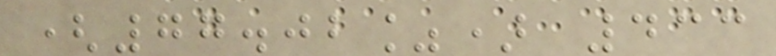(77.02%) 433
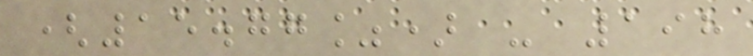(15.77%) - 198
